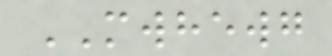MWHEWG
